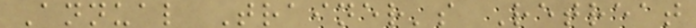Annual Trainer's Retreat
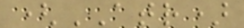(ATR)
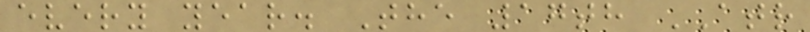every year. The 17th ATR
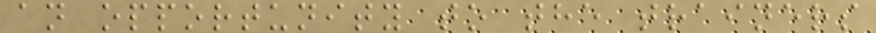an opportunity to the trainers
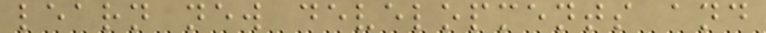learn new developments and
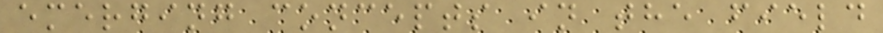emerging concepts in the field
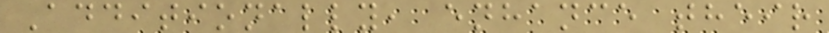Additionally, enhance their
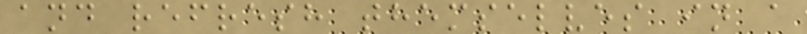and refresh themselves in a
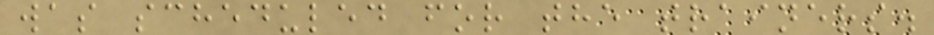was scheduled for the trainers.
